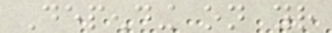Depending on your
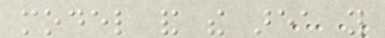model and the area you
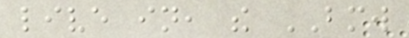live in, the BMW
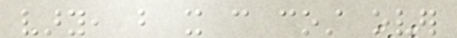vary, but it can cost over
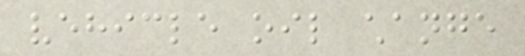vehicle oil change
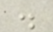.
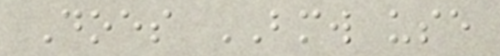Does BMW use
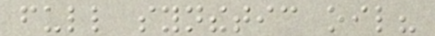full synthetic oil?
